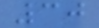30
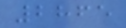2865
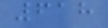618
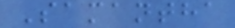Samantha
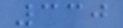330
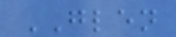GLEN
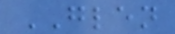GLEN
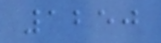1250
